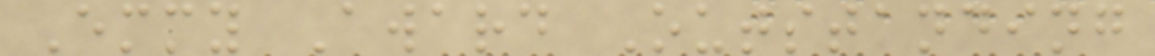Emmy Award Outstanding
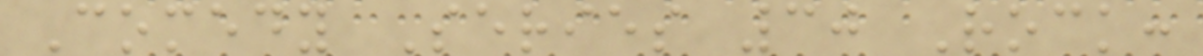Comedy Series 30 Rock:
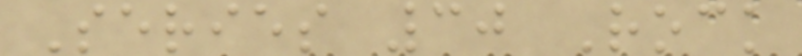Series 30 Rock
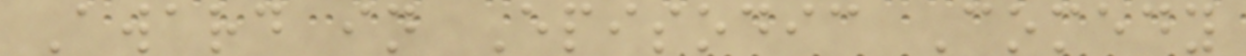Award in Episodic Comedy
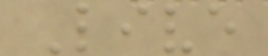Live
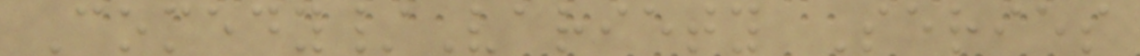Comedy/Variety Series
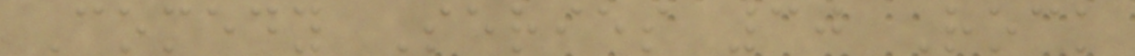Comedy Series 30 Rock
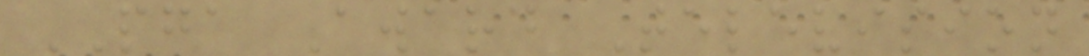PGA Award Television
